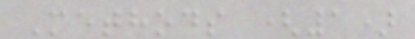Methods (1)
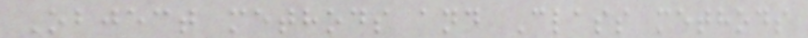Object methods and Class methods
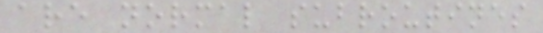are normal subroutines
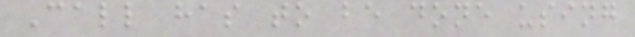Call has to be done using
